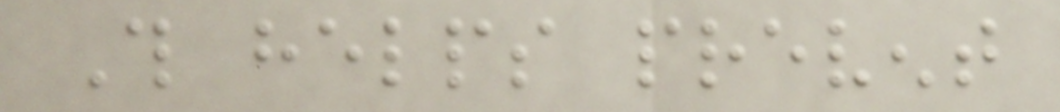This helps prevent
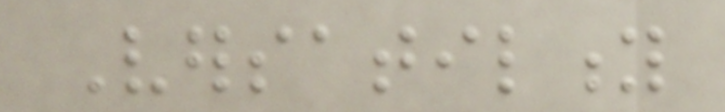Versatility
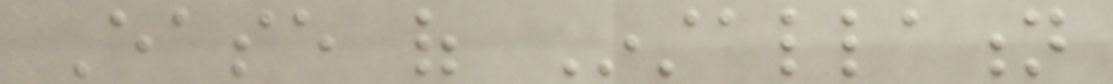Ease of Installation
